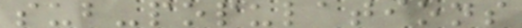sub-populations
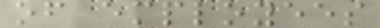of employees
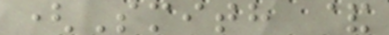(Smith &
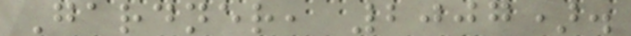Gardner, 2007).
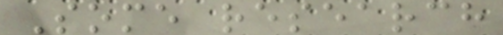Some research
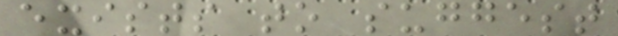exists to suggest
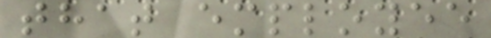that employee
